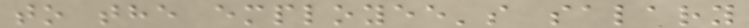to the employee's salary
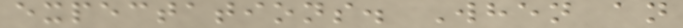expectations. When an
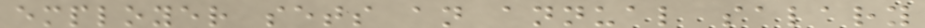employer sets an annual salary
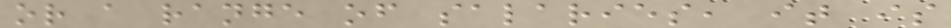or a range of salaries, it is
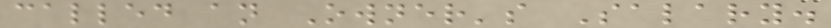called an Owner's Salary.
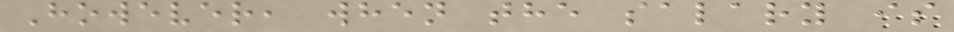However, when the salary is
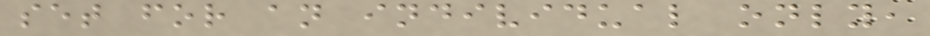set for an individual only,
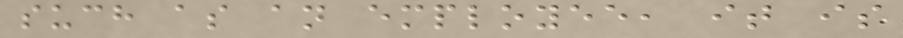such as an employee, it is
